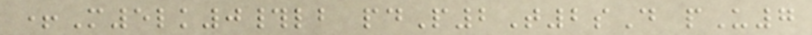+M5lk0#lb pdP2T2sD pU7
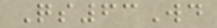Qs63Wd
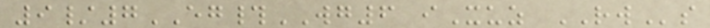9/7EG#WG6 iXuz RWs
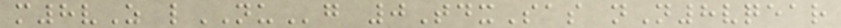m8vZ lNUg 0TdxSas nN8vqear
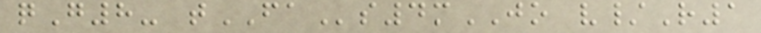qG8- tFAs4mJO v/R1
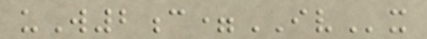uW2c=IVx
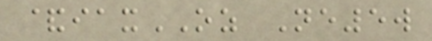&iaxOZ Ne5w
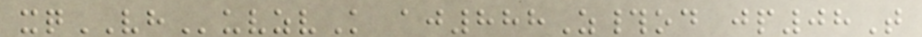xqVHuvzvK aj888Z#od jp08T
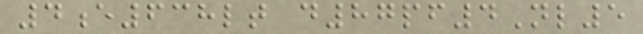4e638lt d87pf4Nl5
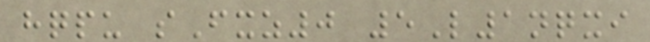hqpu sFxz0 5L1nqxi
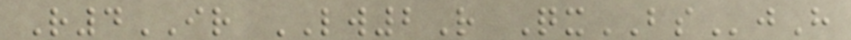R4IR LW2R QxBSjH
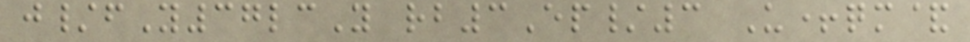j/fY37lcY rb3Ep/3 U+qm&
